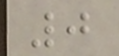0
